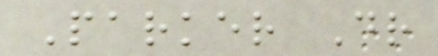Parker Dr
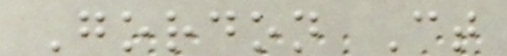Gordon Ct
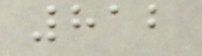812
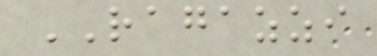RAGAZZI
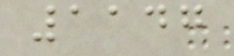1147
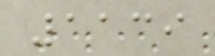1139
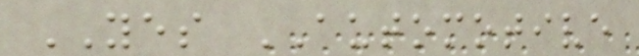YES AUTOMOTIVE
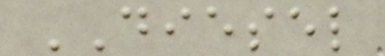DIESEL
